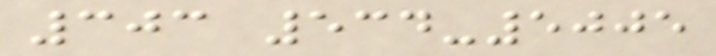303 534-5005
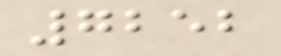7252
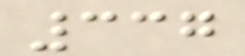337
